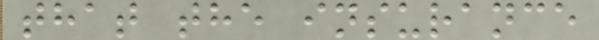that the insurance
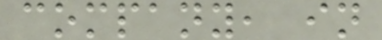company, in
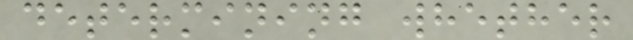determining whether
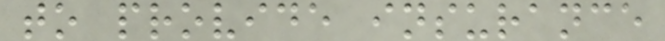to provide insurance
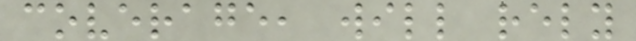coverage, will rely
